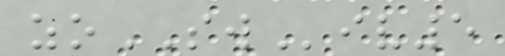zoSWiv5
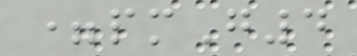=pmG4
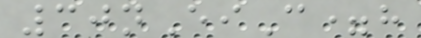30nEiC=h
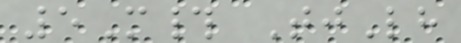5M# TjLh
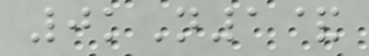0kN1&
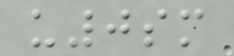u0sm
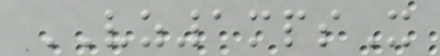VZ1mpsX
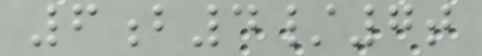6b4/7t
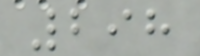298
